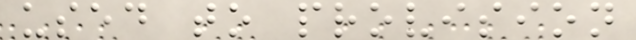used to provision
